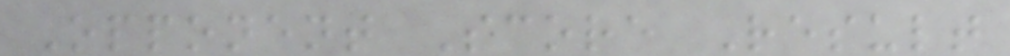Opponent Score Result
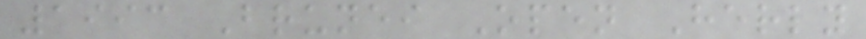1993 Brunei Open Herly
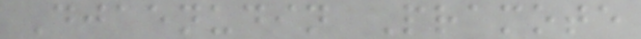Djaenudin Pramote
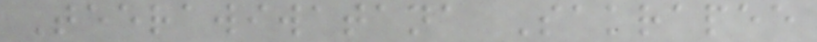Teerawiwatana Sakrapee
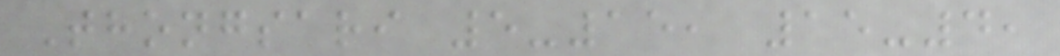Thongsari 5-15, 15-4,
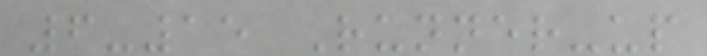6-15 Runner-up
